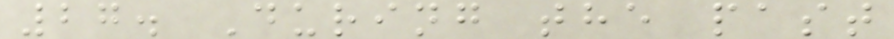27. During the past
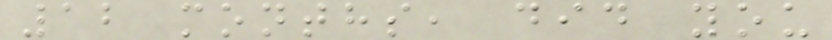12 months, did you
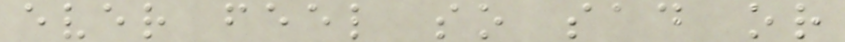ever feel so sad or
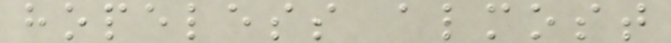hopeless almost
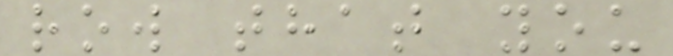row that you
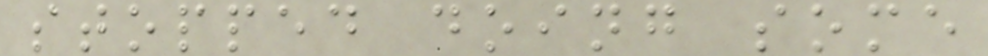stopped doing some
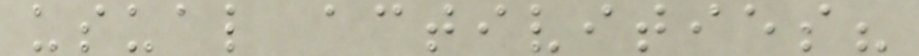usual activities?
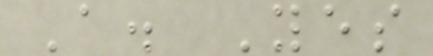A. Yes
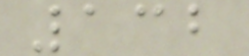132
